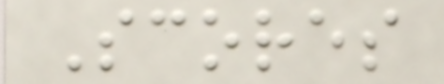Scores
